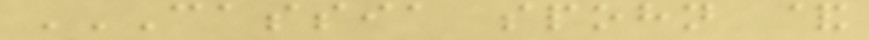CASSIA SPOHN &
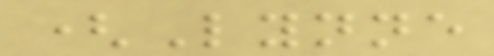(Lynne
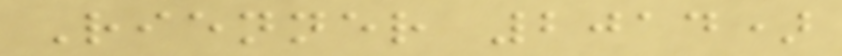Rienner 2014)
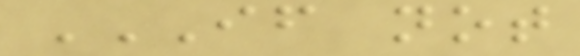IF NOT
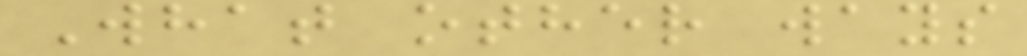What other ways
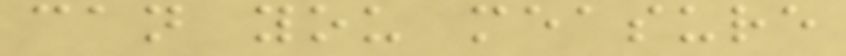can you measure
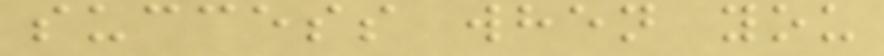success when you
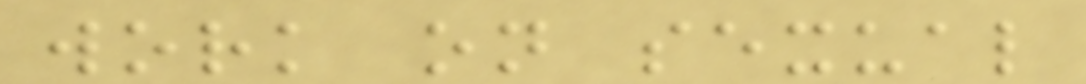work on sexual
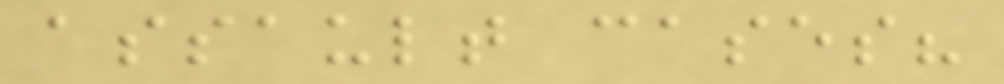assault cases?
